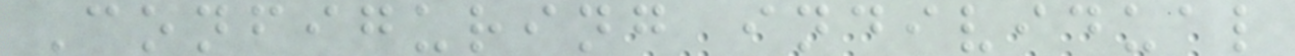Configuring individual
